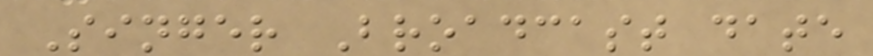Singer Broadcast date
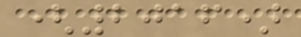(2016)
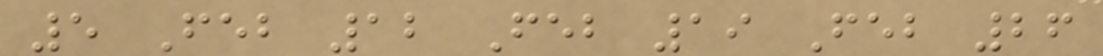5 Feb 12 Feb 19 Feb 26
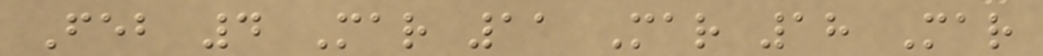Feb 4 Mar 11 Mar 18 Mar
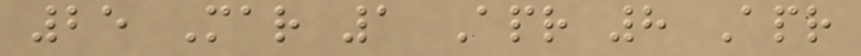25 Mar 1 Apr 8 Apr
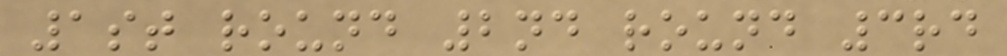1st round 2nd round 3rd
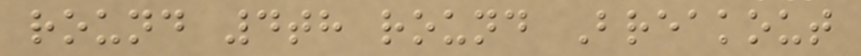round 4th round Breakout
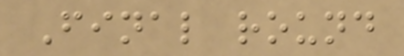Final round
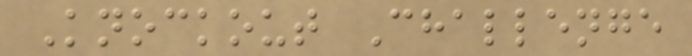Knockout Challenge
